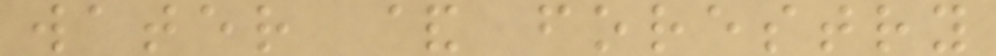water & forestry
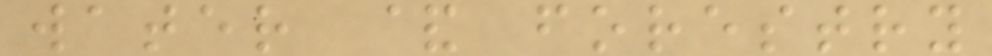water & forestry
